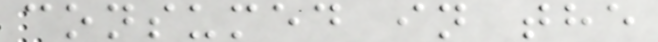consumed in the
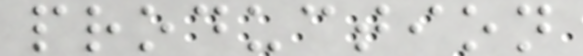production
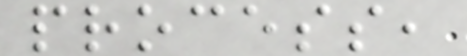process,
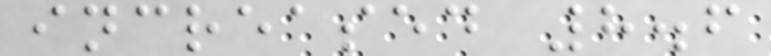increased 8.6
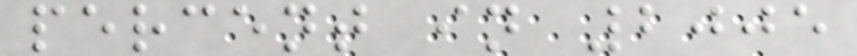percent in 2005
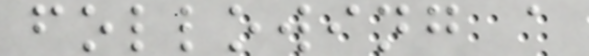following a
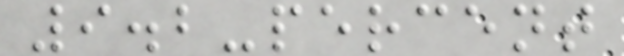9.2-percent
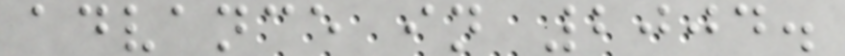advance in 2004.
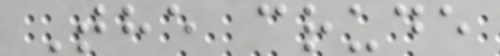The crude
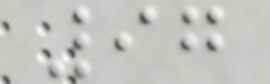97
